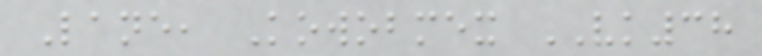Lane, Kowobmex VK38
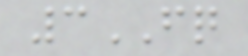3FQ
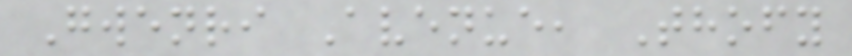Gwenri Avenue, Thofy
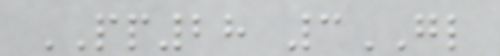PP28 3GL
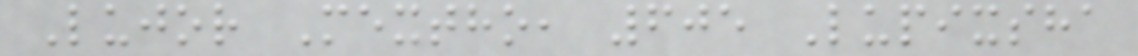Lujor Mextho, 605 Lupixsha
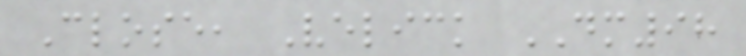Close, Velick DM98
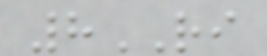8RI
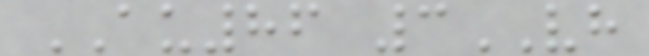AU86 3VH
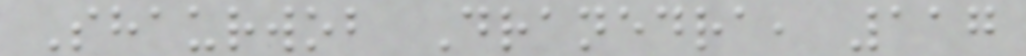Shaurwob Dranedra, 117
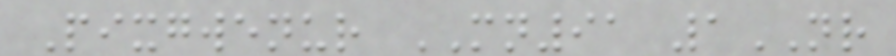Pixgwenur MN91 1NR
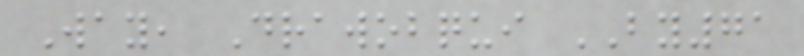Way, Drawobqui BY71
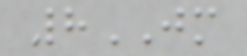8JM
